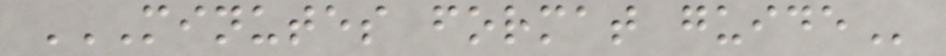MINUTES FORMAT GUIDE
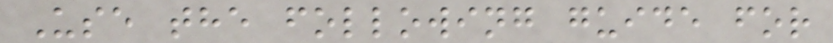Use the following guide for
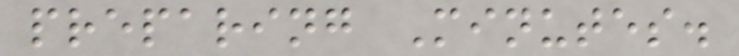preparing Minutes.
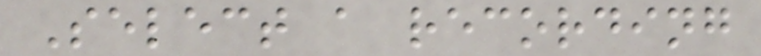Select a recording
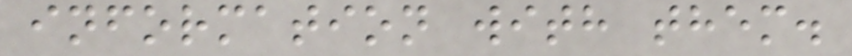information with them.
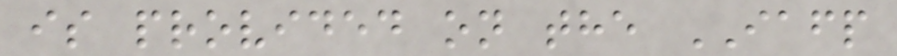is provided on the IAFP
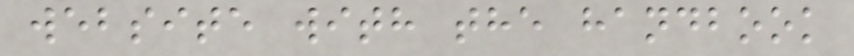website with the handbook
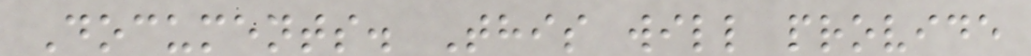Documents. This will provide
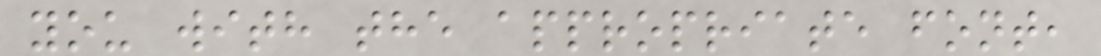you with the appropriate font,
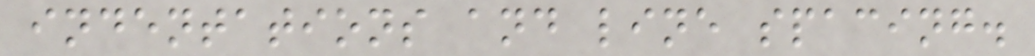indentations and line spacing.
